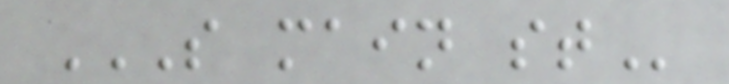S MAIN ST
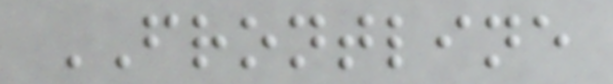FRONTLINE
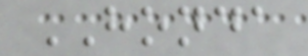HONDA
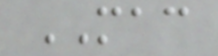MAC
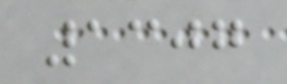1307
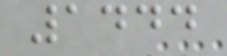1444
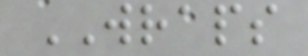WRAPS
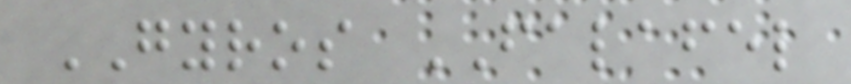GYROS FALAFEL
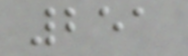251
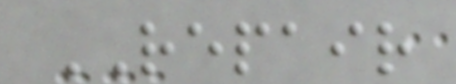REPAIR
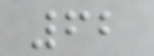62
